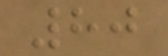80
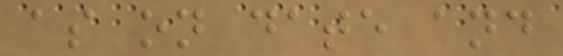as on date and
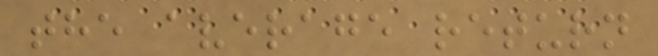the average return
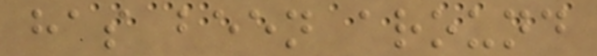has been around
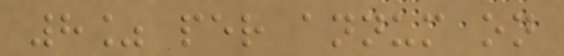8% per annum on
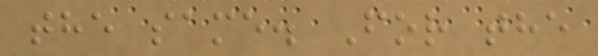the same. For the
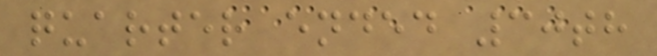quarter ended 30th
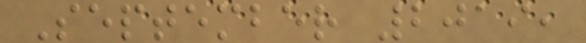September 2019,
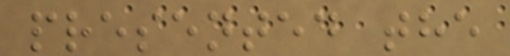presented the
